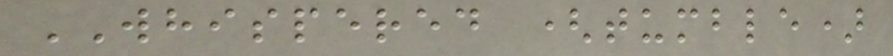WHISPERED (tumble)
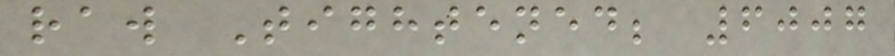raw Tightened; 6007
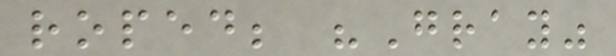roped; "Gray"
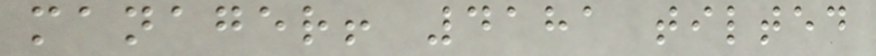manager! 4181 tilted
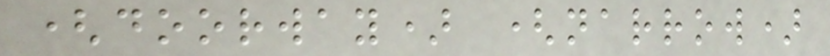(doorway) (narrow)
